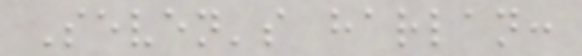Seven's harlan:
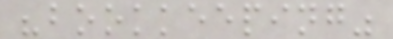"bookkeeping"
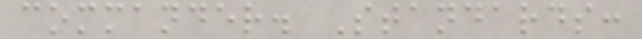commander. Standards:
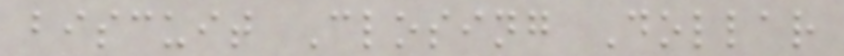biscuit Closing Dollar
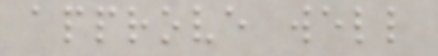approve well
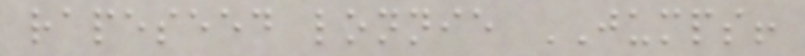rapeseed lonnie JUMPS!
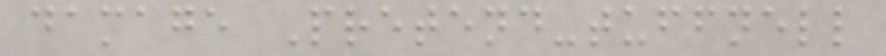damage Pretend-tuffnell
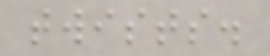twists.
